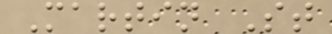Martin St
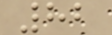82
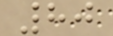80
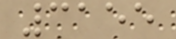3155
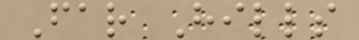Far Hills
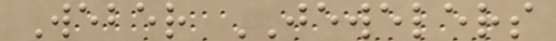Weber JEWELERS
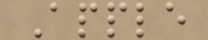Apple
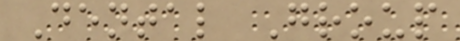Dental Group
